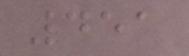451
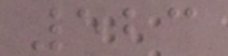523
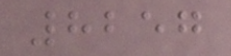8257
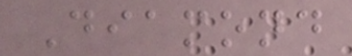Diamond
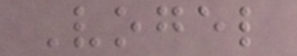Vogel
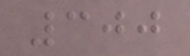300
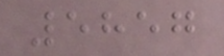5857
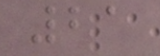21
